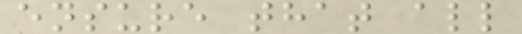ensure that all
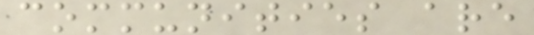communities are
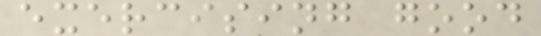exercising good
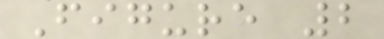Figure 2
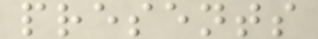presents
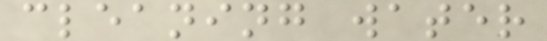cleaning water
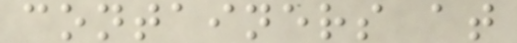containers at
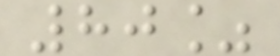80%
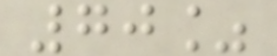70%
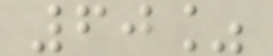60%
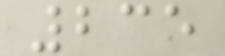235
